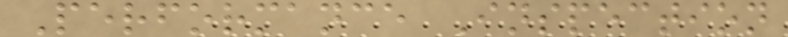Performance Inspection
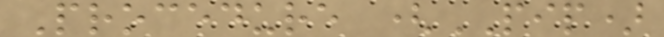Procedure (PIP)
